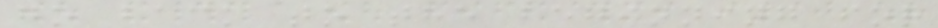go back to the beginning for
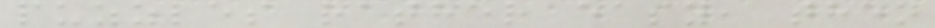puzzles rather easy, then
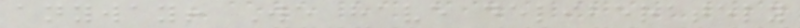anyway! We have deliberately
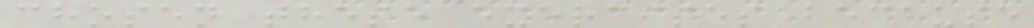chosen these exercises because
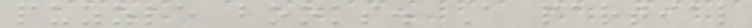puzzle books. A partial
